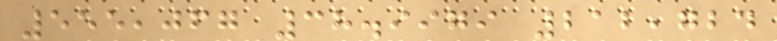555,067 38.9979 212,724
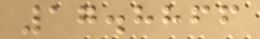17.8866
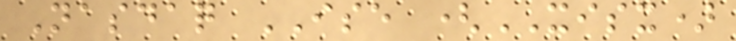Nasdaq ISE (XISX)
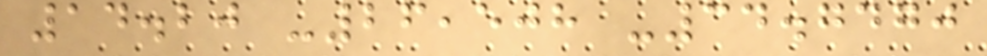14.20 -26,508 -34.7470
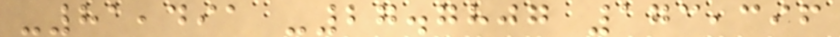-81,491 -27.7807 173,396
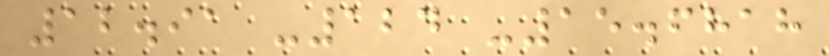12.91 -124 -15.6818
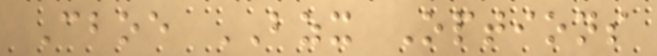Cboe BZX Options
